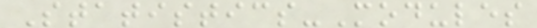Statistics-Modules
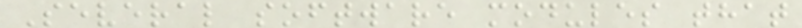Several software modules that
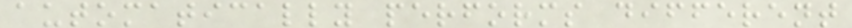automatically performs different
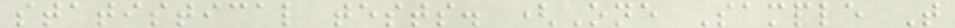statistical tests. (One Sample T
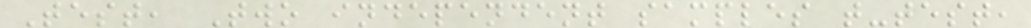Test, Two independent samples t-test,
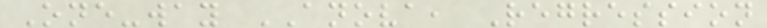One-way ANOVA, Regression
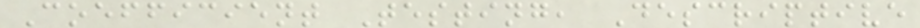Coefficient Testing, Descriptive
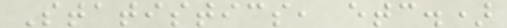Statistics, etc.)
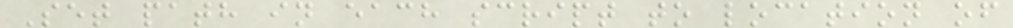Set path in each script to location of
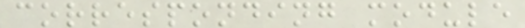corresponding module
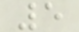5
